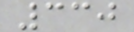330
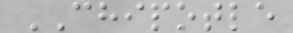CHIPOTLE
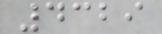4329
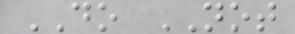DO NOT
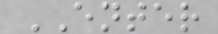ENTER
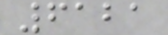6121
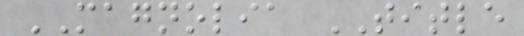MAGNOLIA TITLE
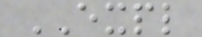EXPL
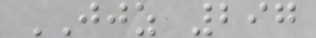JJZ 297
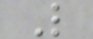L
